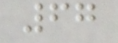67
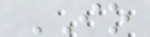IO
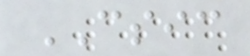CSIC
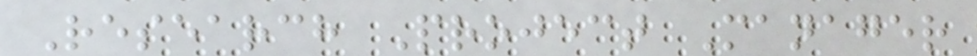Research Project Manager
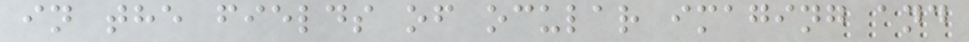in the fields of ocular imaging and
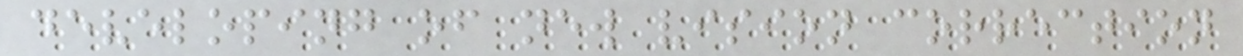developing of new vision correction
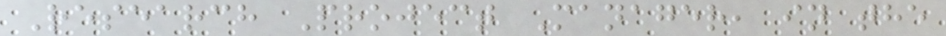Research Project Manager, in the
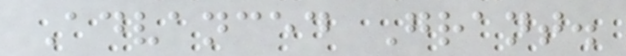Advanced Grant.
